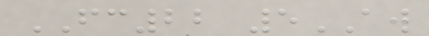FC22 5AW
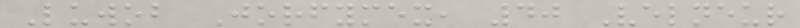Luwob Jorfymex, 40 Velneur
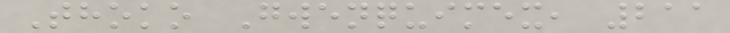Thoko Gwenquimex, 211
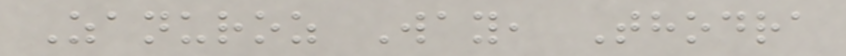Zanuroz Way, Thodra
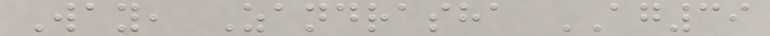Way, Zandrasha AG39
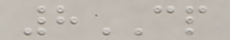8CP
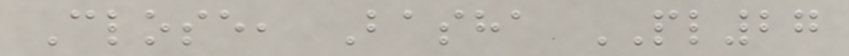Close, Basha PL27
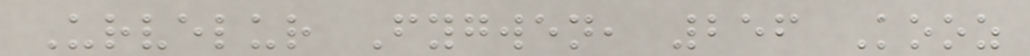Urvelur Fygwen, 256 Kooz
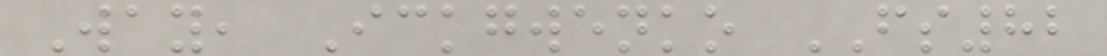Way, Ickgwenko FS82
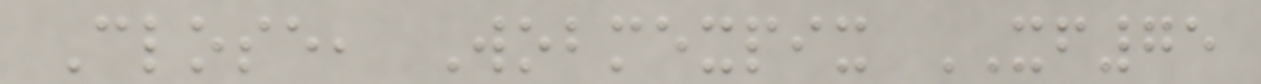Close, Wobmexpix XF75
